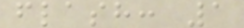flash: 1
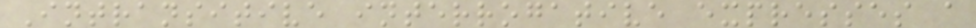Intransitive interrogative expresses a
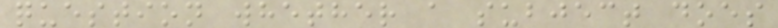question whether a subject does
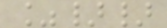%}}
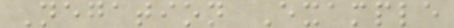Negation Example
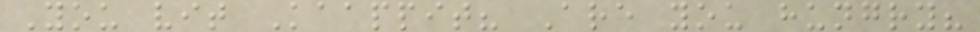You vit Kaappit? Are you hungry?
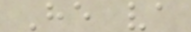He va
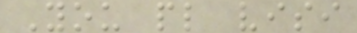You pl visi
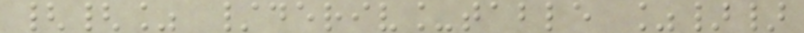{{% /deriv_table %}}
